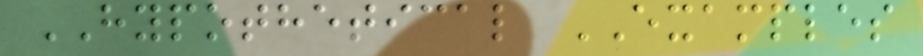HYPOTHETICAL EXAMPLES
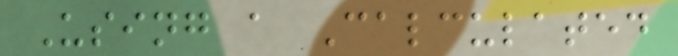Using a Calculated
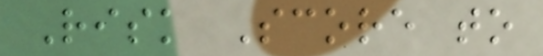Risk Score to
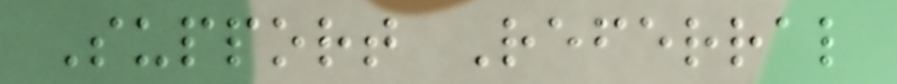Support Referral
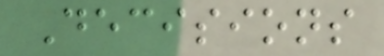Decisions
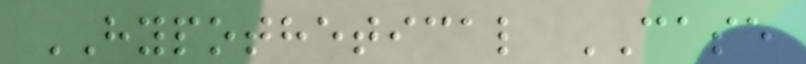HYPOTHETICAL CASE
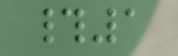#1
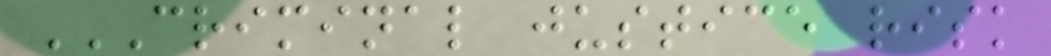CRIMINAL JUSTICE RISK
